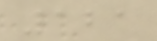121
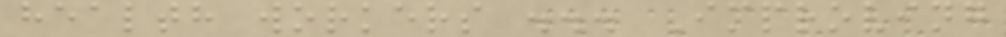health workers ... Improving
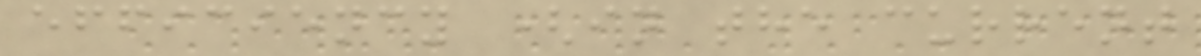efficiency (in the current
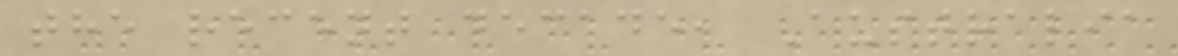the recent decade, Australia
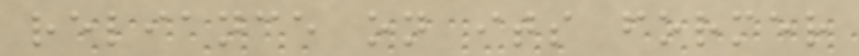reliance on its former
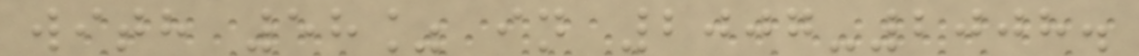with 58% in 2007-2008.
